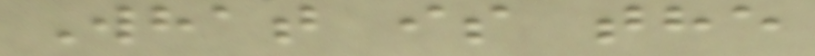What is the
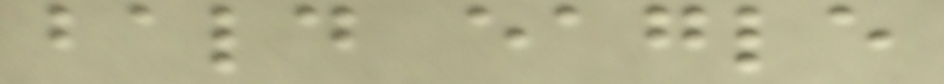bald eagle
